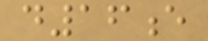d16e
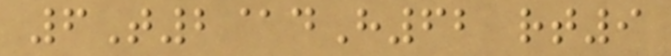6T2@dH62 rt9
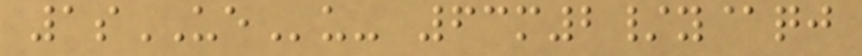1sUEu- 63m2/y@qj
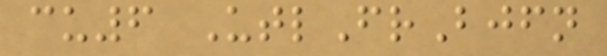cu6 UtlFrBjfn
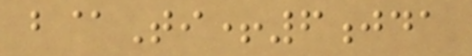b@Ti+6jda
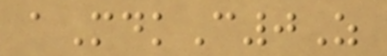aMdkC0Z
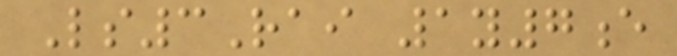Ls3Rai 1y7e
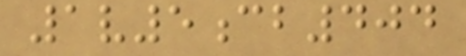1v5cb404
